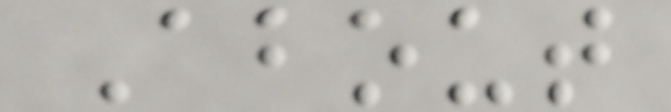About
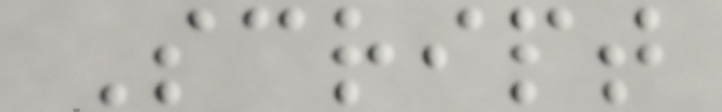Script
